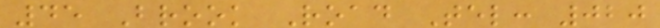45 Brook Road Tel: 020
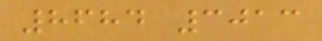8684 3013
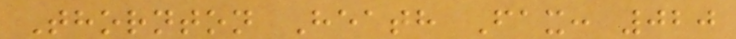Thornton Heath Fax: 020
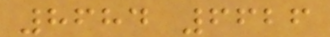8684 6626
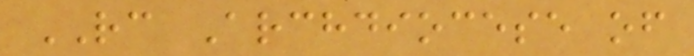RC Archdiocese of
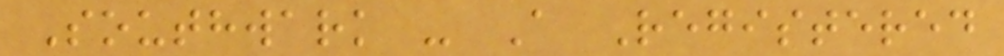Southwark - A Registered
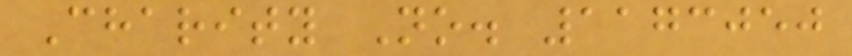Charity No. 1173050
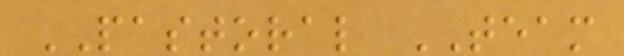PASTORAL TEAM
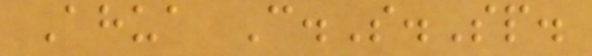Ahua C.S.Sp.
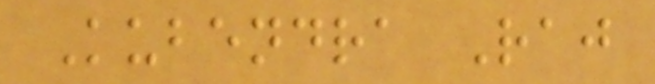Kubendra Raj
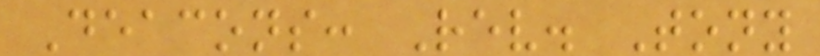Deacons: Rev. Tony
